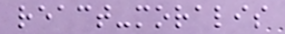react-moralis
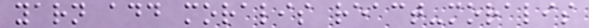yarn add moralis react-moralis
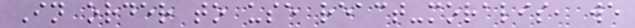In order to use react-moralis, we
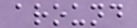around
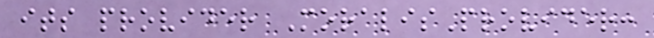its provider MoralisProvider:
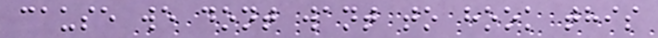cause we dont want to hook this
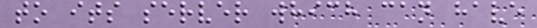to its server which can have
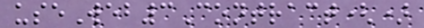useWeb3Contract()
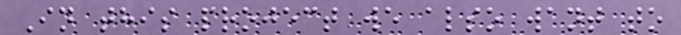In this project we also want to
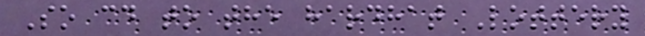So cd to the hardhat Lottery
